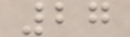27
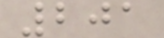201
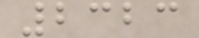2323
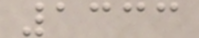1333
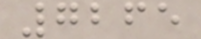7265
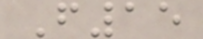F15
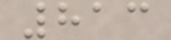813
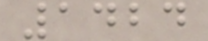1424
